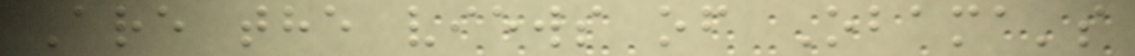Are the views of Obama's
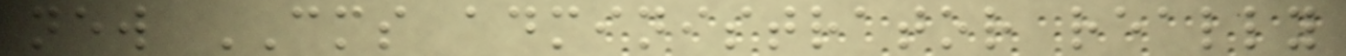new CMS administrator really
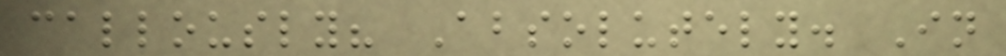callously? Absolutely. In
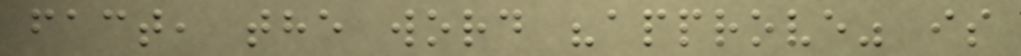fact, the word "approve" is
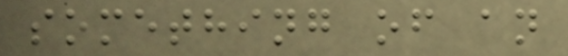something of an
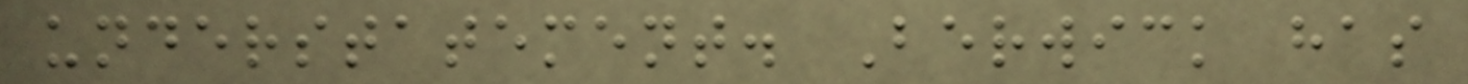understatement. Berwick has
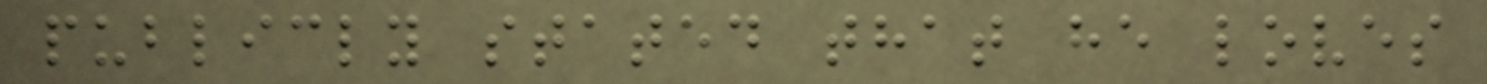publicly stated that he loves
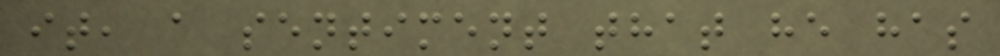it, a sentiment that he has
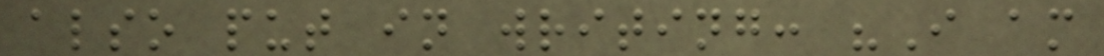also put in writing: "I am
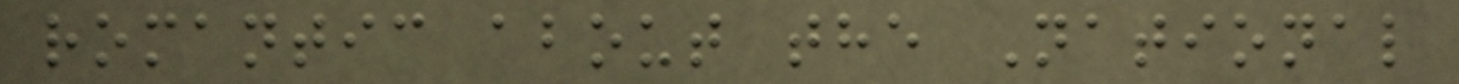romantic about the National
